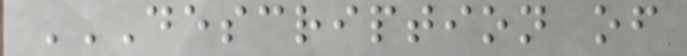DESCRIPTION OF
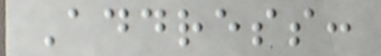Address:
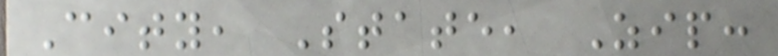City, State, Zip:
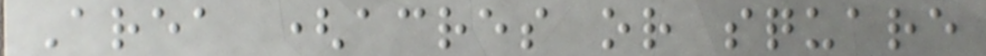Area (acres or square
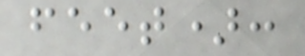feet):
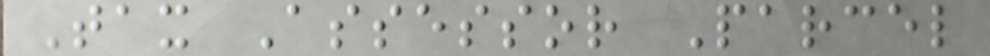Tax Assessor Parcel
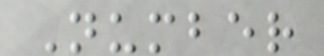Number
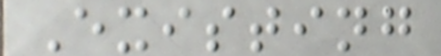Existing
